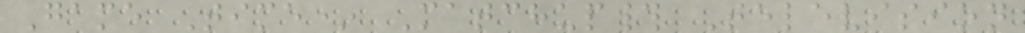Game Time* Matchup# Television
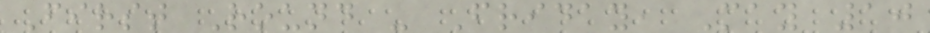First Round - Friday, May 10
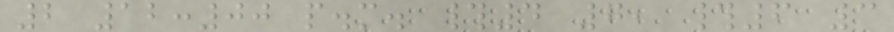2 12:00 p.m. #4 7, #6 3
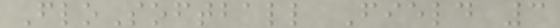FloSoftball Field 3
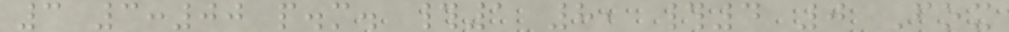3 3:00 p.m. #1 8, #4 0 Fox
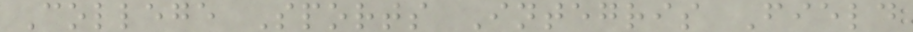College Sports Integris Field
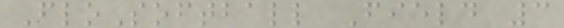FloSoftball Field 3
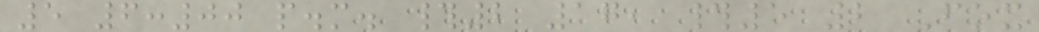5 6:00 p.m. #2 17, #5 2 Fox
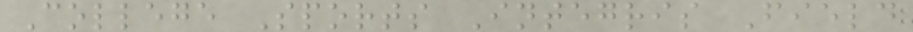College Sports Integris Field
